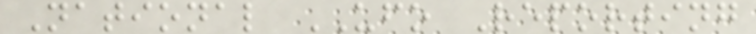National UFO Reporting
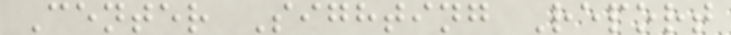Center Sighting Report
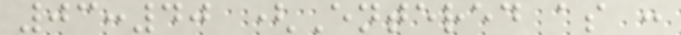03:40 (Entered as :
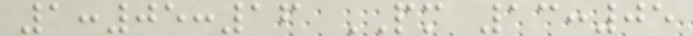1:05:16 PM 13:05
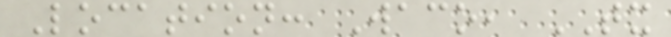Location: Waco, TX
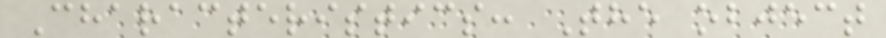Characteristics: The object
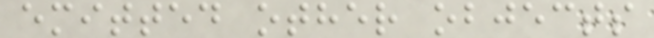emitted other objects
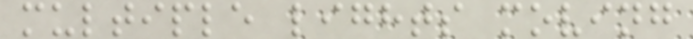multiple lights moving
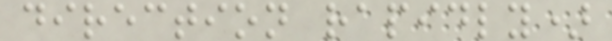direction rapidly)
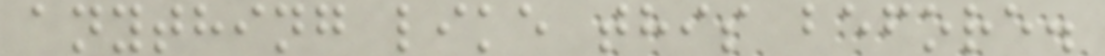anything like this before.
